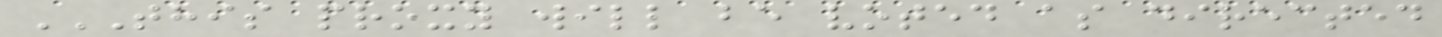THIS PROXY WILL BE VOTED AS DIRECTED
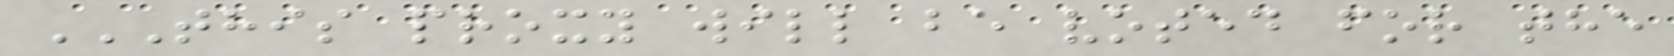THIS PROXY WILL BE VOTED FOR THE
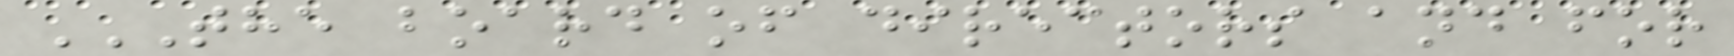THE BOARD OF DIRECTORS AND FOR
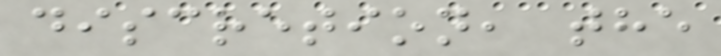discretion, the
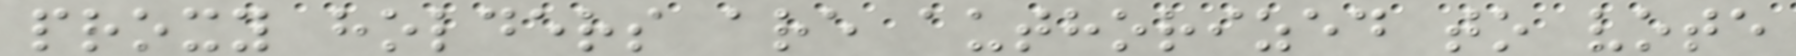proxy holders are authorized to vote
